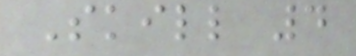Skill 4
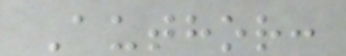Author:
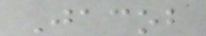Jacob
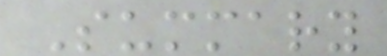Summary
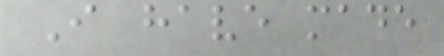I have made
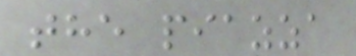the piazza
